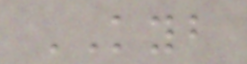KYB
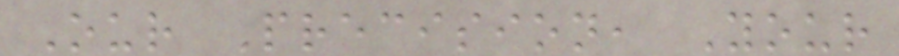Our Precision, Your
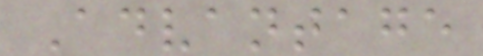Advantage
